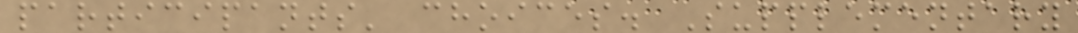participants' choices. Supplementary
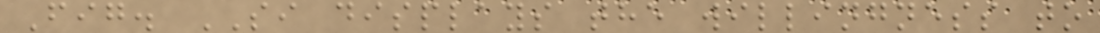Fig. SI displays the willingness to
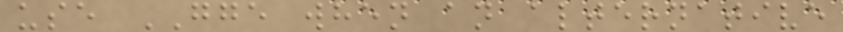use GGE when an alternative
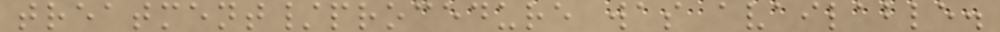treatment/procedure was available.
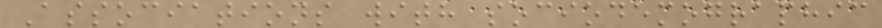Associations with sociodemographic
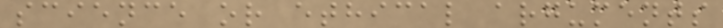science or ethical arguments
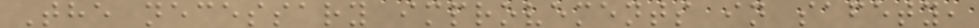The necessary improvements in safety,
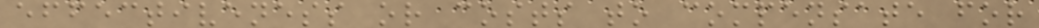effectiveness or costs to compensate for
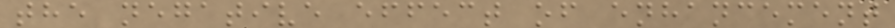the negative effect of enhancement
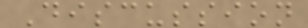Discussion
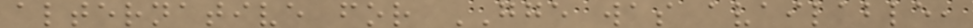alternative for GGE was available,
